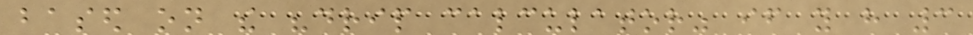based on the "drip calculator" if you have 3
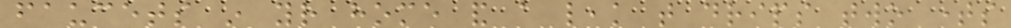faucets in your home and a leak that drips two times
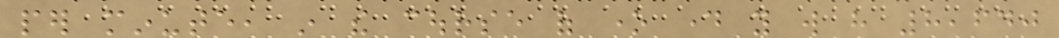per minute, in the course of one day you will have 8,640
